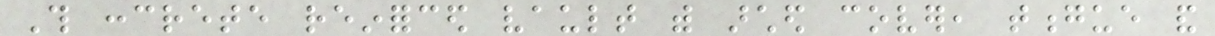This concrete reinforced vault with arched cover, tongue and
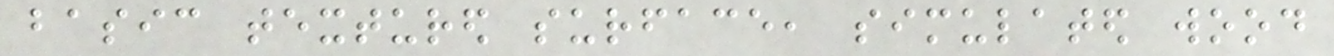basic textured surface, simulated wood
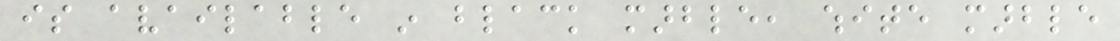is available in black marble, white marble
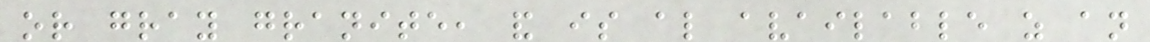or gray granite, and is also available as an
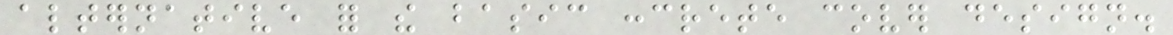alternative for the basic concrete cover design.
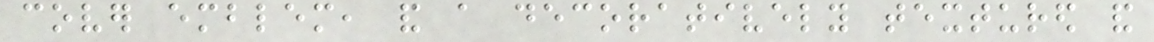cover emblem, and a decoratively textured and
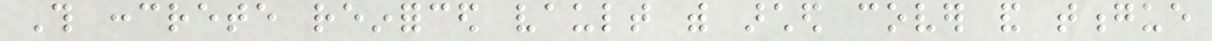This concrete reinforced vault with arched cover and tongue
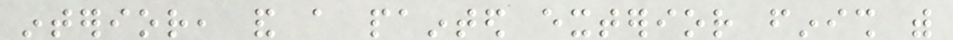interior, and a painted exterior finish with
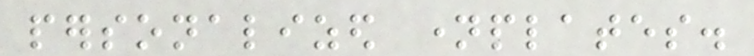personalized nameplates.
